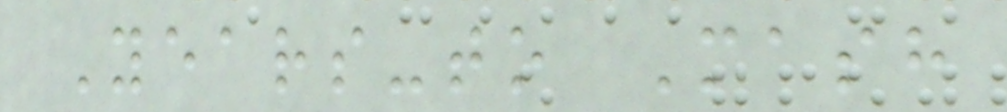Years-to Mash
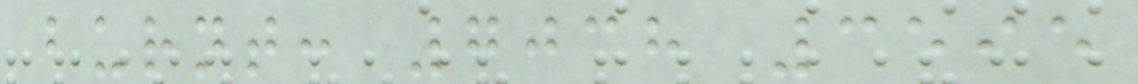burnt: 7038 3595
